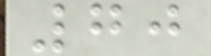70
